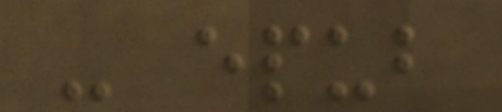- epub
